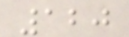120
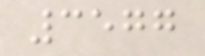3577
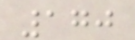170
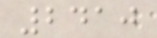2410
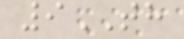9TH
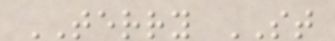TERRY ST
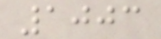1003
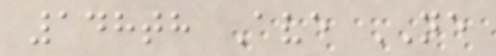148th Ave NE
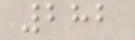282
